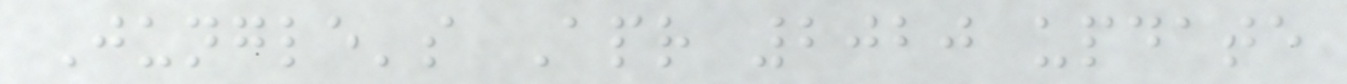Jungle's Apr 2020 update
